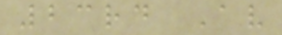23rd Av
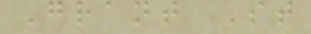Grant St
